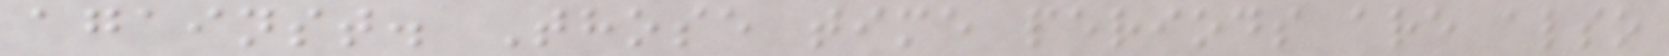against. Those time periods are also
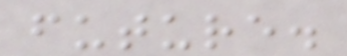future.
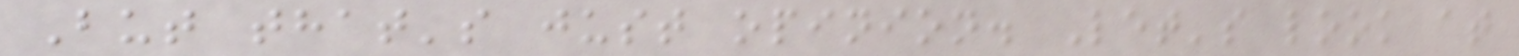But that's just opinion. Let's look at
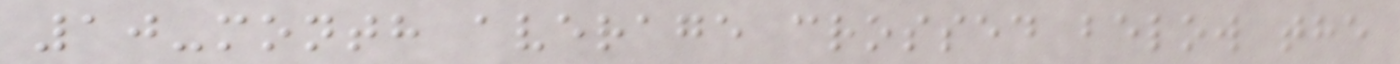10-month average crossed below the
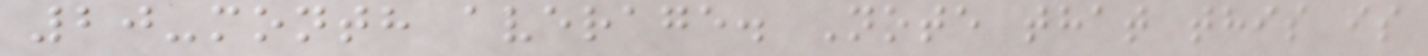20-month average. Note that this is
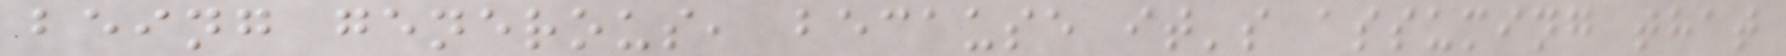being generous, because it's assuming that
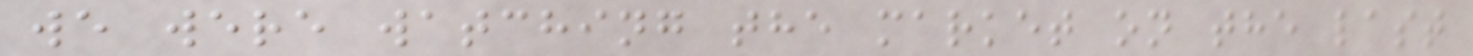we were watching the market on the last
